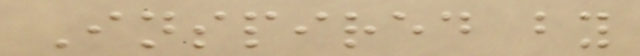Inspired by
